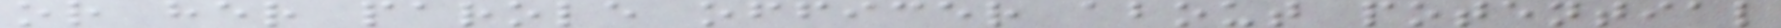or her parole officer about potential
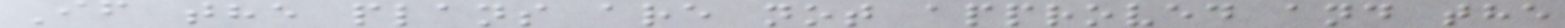If the plans are not approved and the
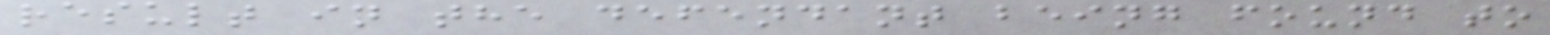result in the defendant being found to
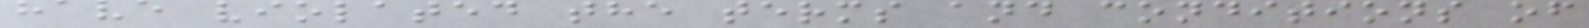have violated the terms and conditions of
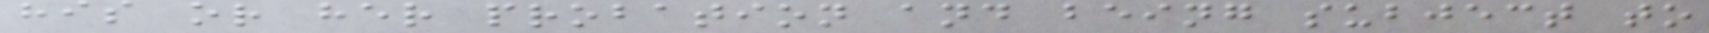his or her probation and being subject to
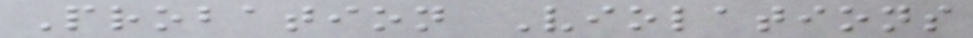Probation Violations
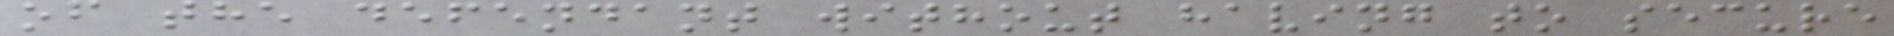of the defendant without having to secure
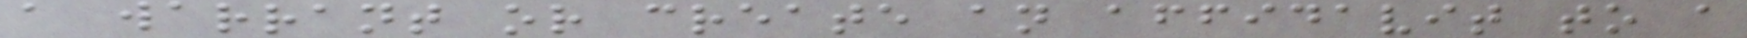a warrant or create an affidavit to a
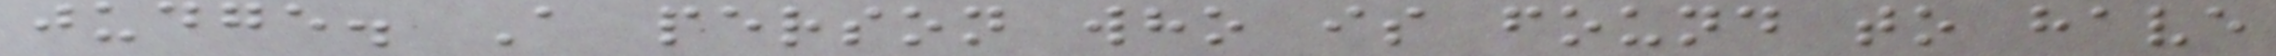judge. A person who is found to have
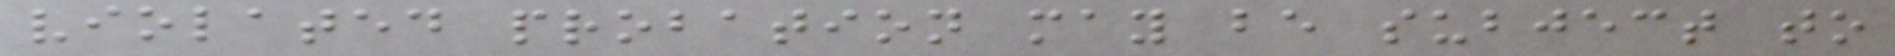violated probation may be subject to
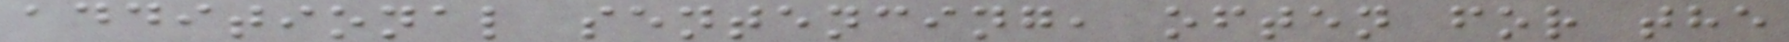additional sentencing, often for the
